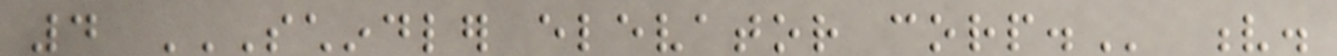4 SCHINDLER ELEVATOR CORP. v.
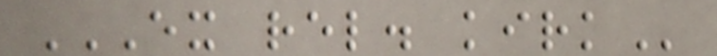EX REL. KIRK
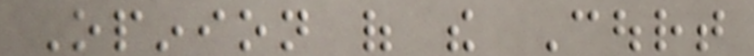Opinion of the Court
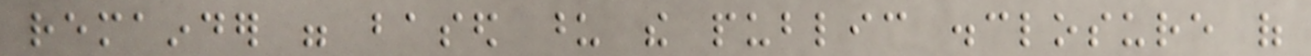remainder were based upon the public disclosure of
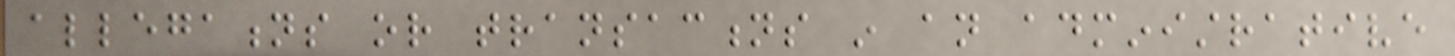allegations or transactions in an administrative
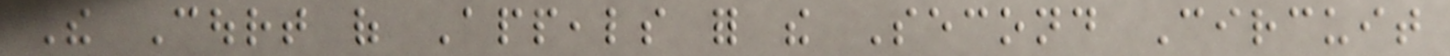The Court of Appeals for the Second Circuit
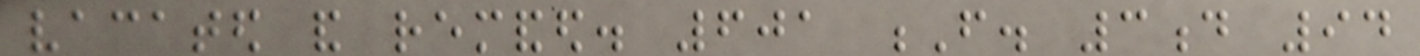vacated and remanded. 601 F. 3d 94
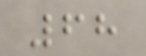68
